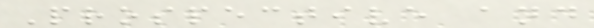Prospective and
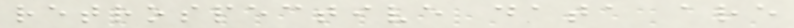retrospective data are
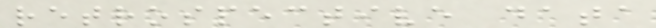retrospective data
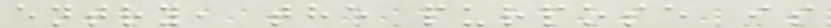entry, the purpose is
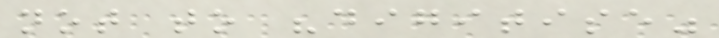not to "digitise"
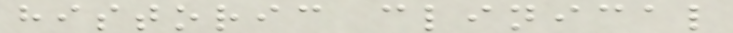historic clinical
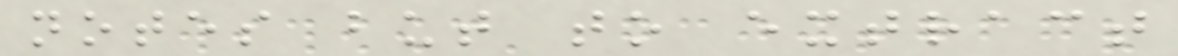notes but to extract
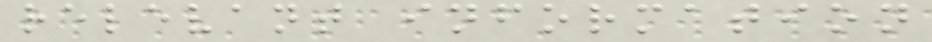relevant information
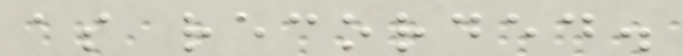as recorded.
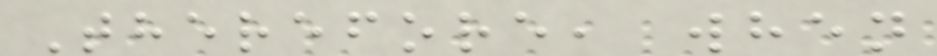Therefore, when
